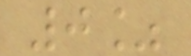0%
